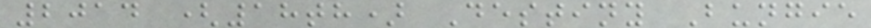2014 (18th) Destiny Bungie
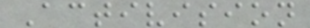Activision
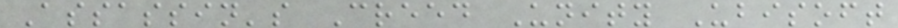Assassin's Creed Unity Ubisoft
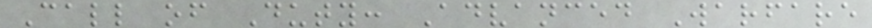Call of Duty: Advanced Warfare
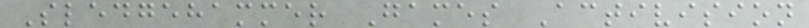Sledgehammer Games Activision
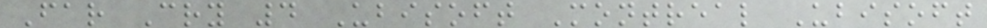Far Cry 4 Ubisoft Montreal Ubisoft
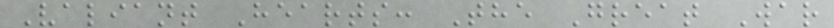Valiant Hearts: The Great War
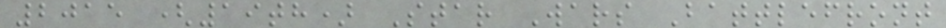2015 (19th) Star Wars Battlefront
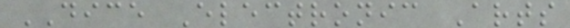DICE Electronic Arts
